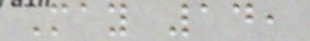May 14,
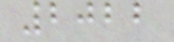2022
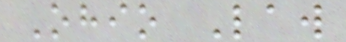Ohio Law
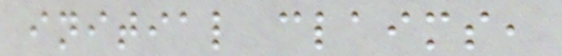initial claims,
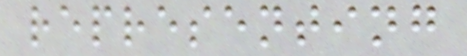representing
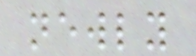newly
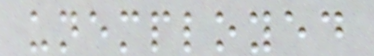unemployed
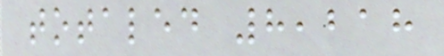totaled 8,218
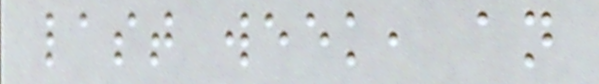last week, an
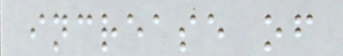increase of
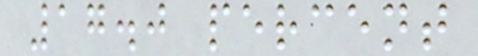17.0 percent
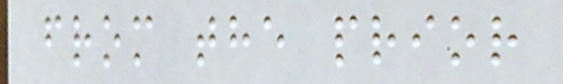from the prior
